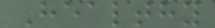Healthy
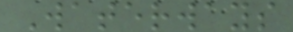Waterways
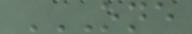ONE
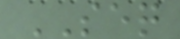SEQ
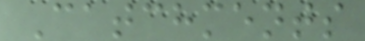Catchments
